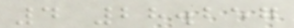4 28.257
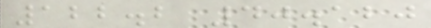122.2 40.120
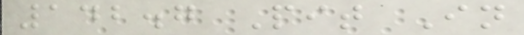142.7 Pit In
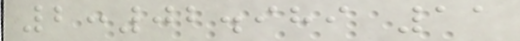2:02.989 11
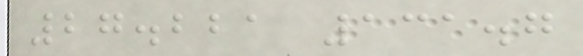27.221 131.7
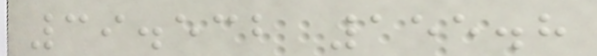39.532 155.8
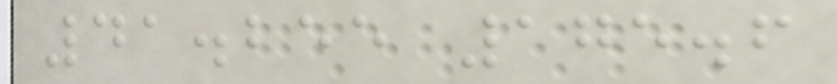41.255 175.6
